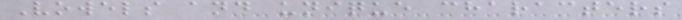Vowels and unique characters
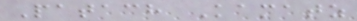Patach Kamatz
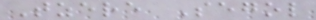Tzere Segol
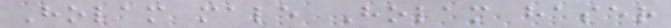Holam male Holam haser
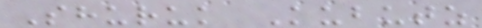Shuruk Kubutz
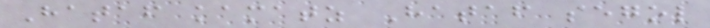Hataf kamatz Hataf segol
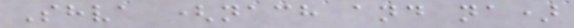Shva (nach and na)
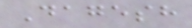Dagesh
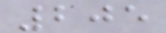205
